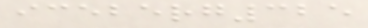iceberg325
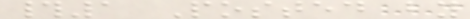#1 Posted by
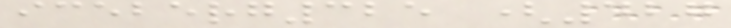iceberg325 (427
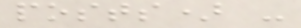posts) -
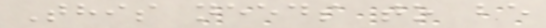This needs to be
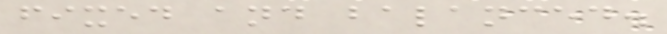fixed and balanced.
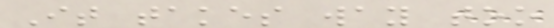It takes way too
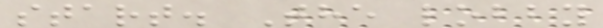start. The lobby
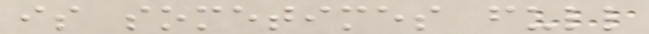is sometimes full
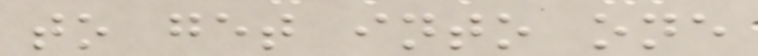to get into one
